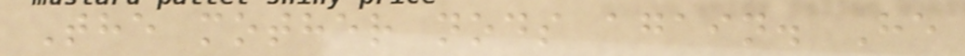The mother nods again. He
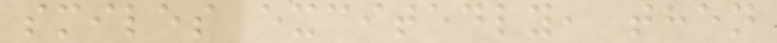smiles excitedly, then
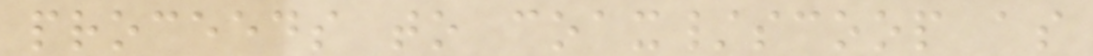proceeds to coax/scoop as
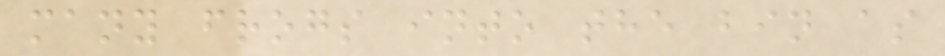many frogs into the bin as
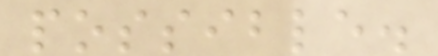possible.
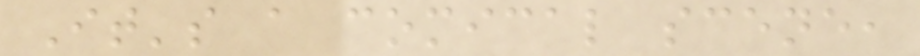It's a comical scene,
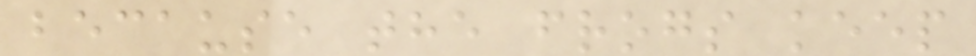because the frogs keep
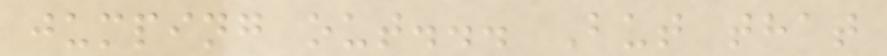jumping out... But that
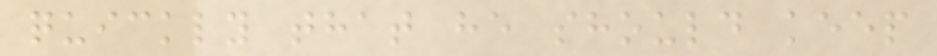quickly that he should keep
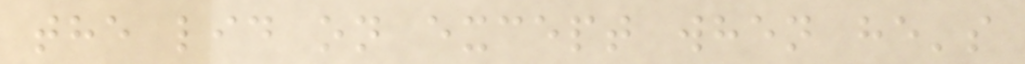the lid on except when he's
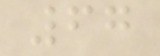67
